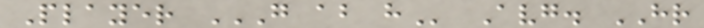Player G AB H Avg. HR
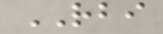RBI
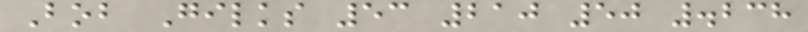Bob Gilks 53 210 50 .238
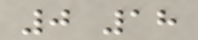0 18
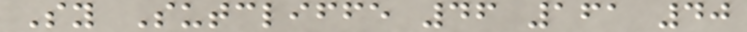Sy Sutcliffe 46 161 40
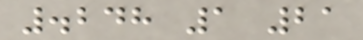.248 1 21
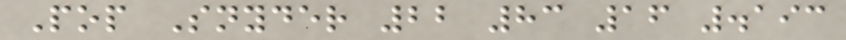Pop Snyder 22 83 16 .193
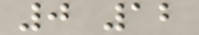0 12
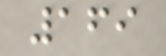169
